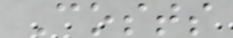Costs
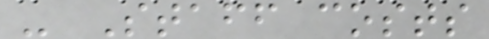- Staff costs
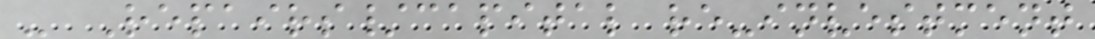- Repairs/capital re-investment
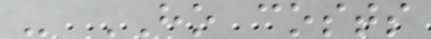- HO costs
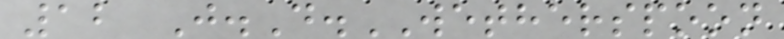12 J.D.WETHERSPOON
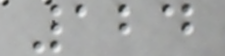124
